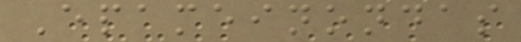Epameinondas
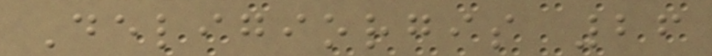Deligiorgis 26
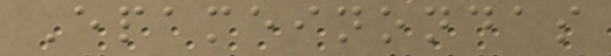Epameinondas
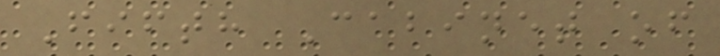Fifth Cabinet of
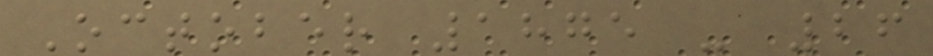October 1875 - 26
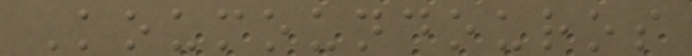Koumoundouros
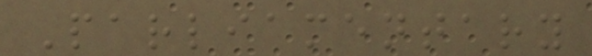Parliamentary
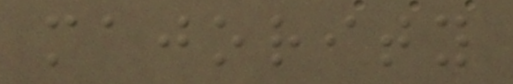majority
